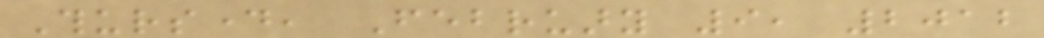Thursday, February 9, 2012
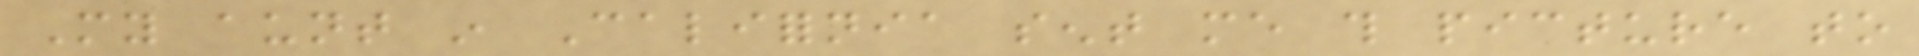My aunt in California sent me this picture to
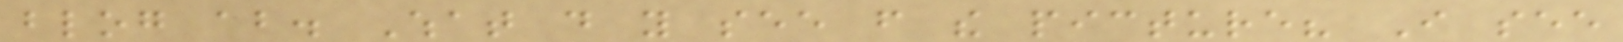blog about. What do you see from the picture? I see
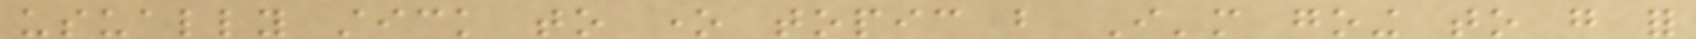usually stick to one topic but I'm going to go for
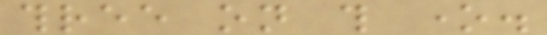three on this one.
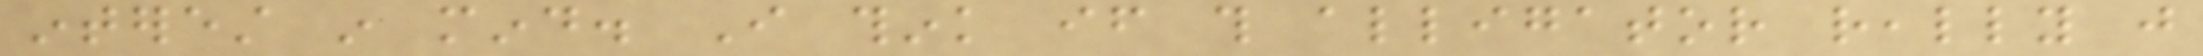interest in mind. I think if this alligator really just
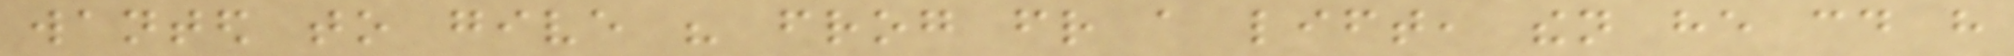wanted to give his frog friend a lift, then he could have
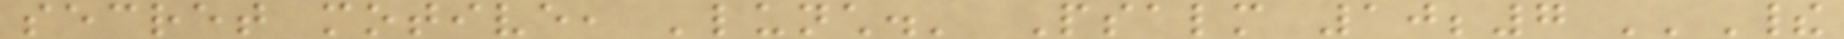secret motive, 'lunch.' Psalm 10;7 ''Their
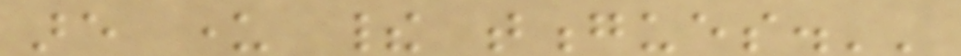are under their tongues.''
